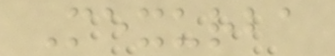Mexurba
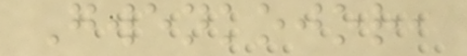Gwenkojor,
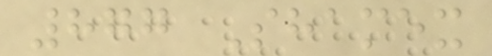877 Shamex
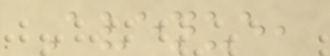Avenue,
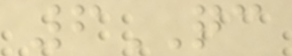6QC
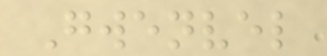Gwenvel
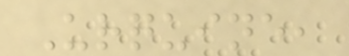Urquine,
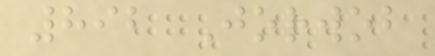892 Jorwob
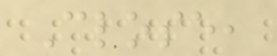Close,
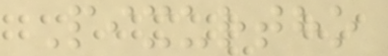Pixurtho
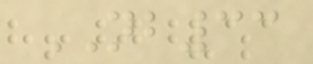NB33
